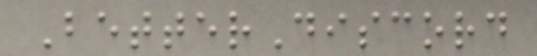BetterDiscord
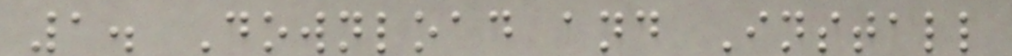1. Download and Install
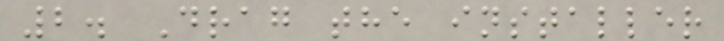2. Drag the installer
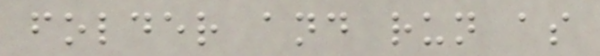folder and run as
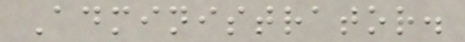Administrator.
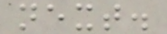next.
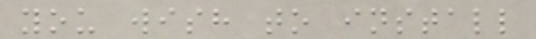you wish to install
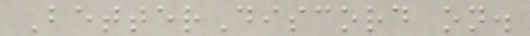BetterDiscord on.
